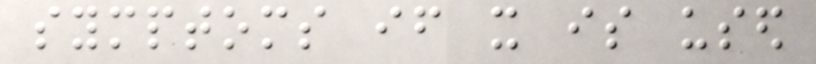symptoms if it is used
